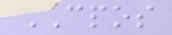CPOS
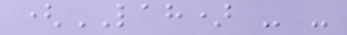(LAH) - -
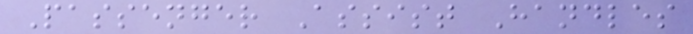Passenger Assist Handles
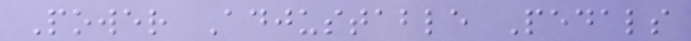Power Adjustable Pedals
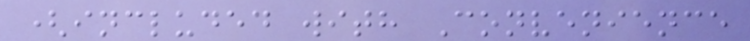(included with Convenience
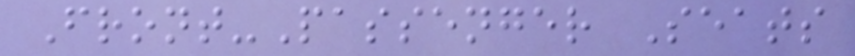Front-Passenger Seats
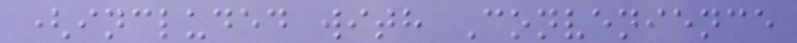(included with Convenience
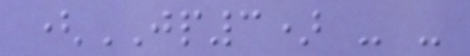(JP3) - -
